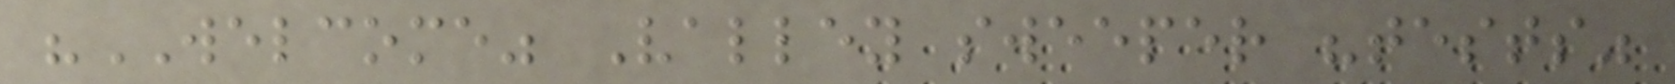"WELCOME" Valley sweeper "tests"
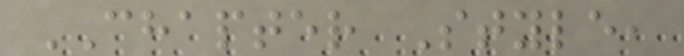CHAPTER Style,
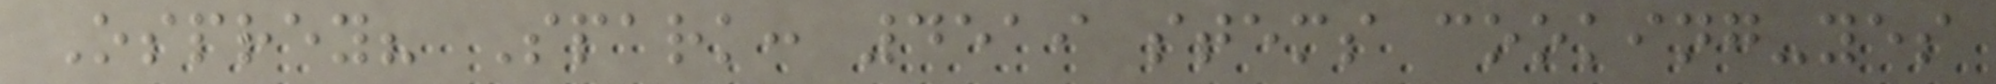Osprey? Spark: 4519 stems cooking-yes
